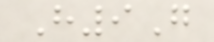H9G
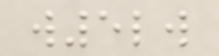w5lw
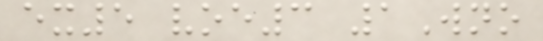ex5 voe3 1Wno
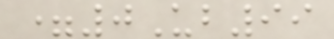=0Ub99
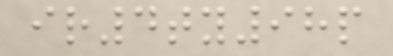ir4ty98p
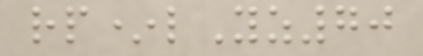rp*lYz70
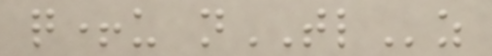q+u nTLz
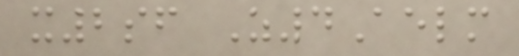x2sf Z4Aelm
